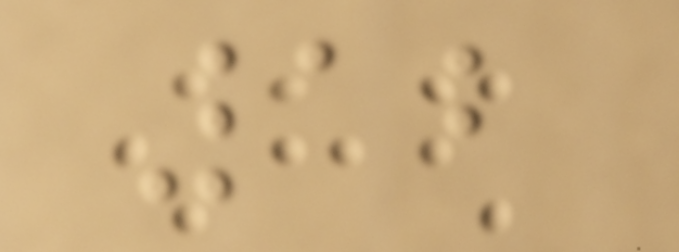12
